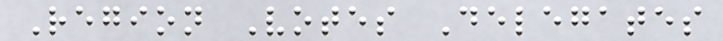Region Votes Delegates
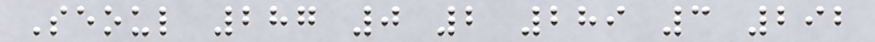Seoul 287 0 2 289 3 292
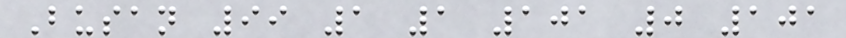Busan 99 1 1 101 0 101
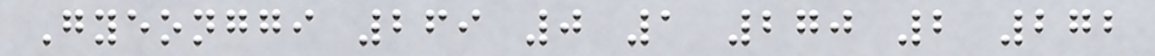Gyeonggi 269 0 1 270 2 272
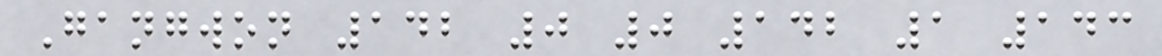Gangwon 142 0 0 142 1 143
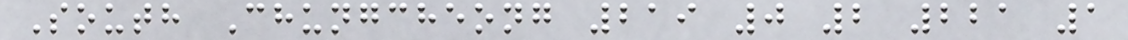South Chungcheong 219 0 2 221 1
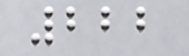222
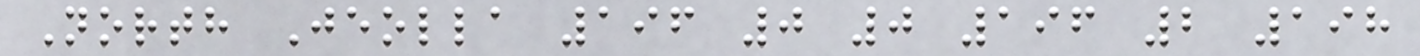North Jeolla 196 0 0 196 2 198
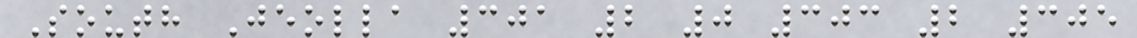South Jeolla 301 2 0 303 2 305
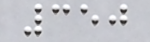350
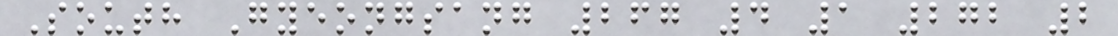South Gyeongsang 267 4 1 272 2
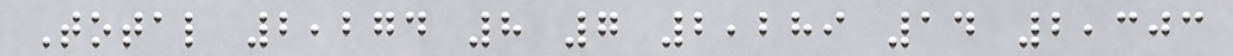Total 2,274 8 7 2,289 14 2,303
